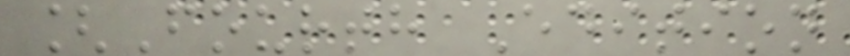[Fourth Edition
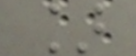]
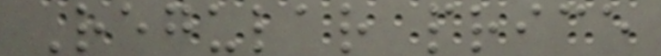Regular price
